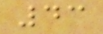43
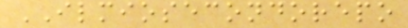ILMIOSECONDOREPO
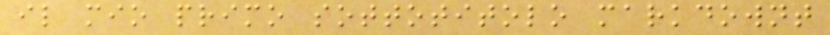il mio primo sottotitolo markdownt
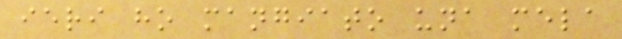ieri ho mangiato una mela
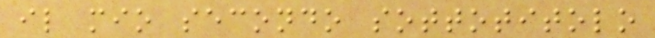il mio secondo sottotitolo
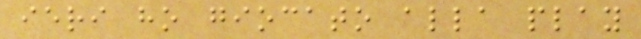ieri ho giocato alla play
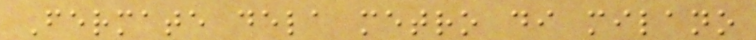Fermate dela metro di milano
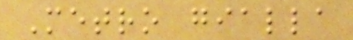Metro gialla
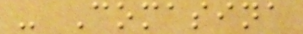- Comasina
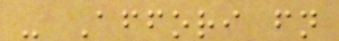- Affori fn
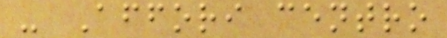- Affori centro
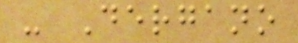- Dergano
